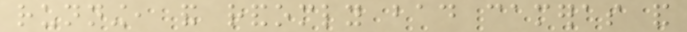running, and randomly bad cameras and
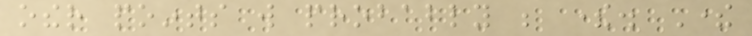other points will probably be there. There
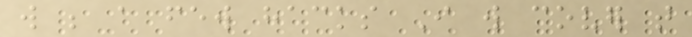will be a few hacks I will cover that
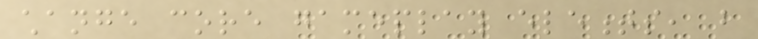change core gameplay elements, but
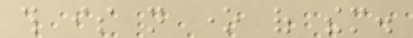this is not one of them.
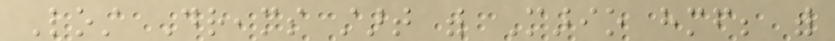Lost Dreams start with Mario himself; with
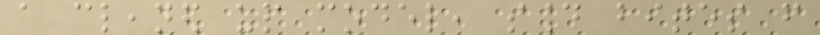a cleaned up model, sound bites from
